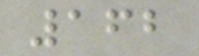162
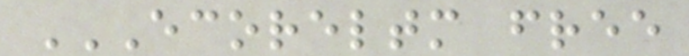ECORELTM FREE
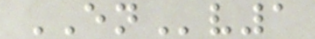ENv1
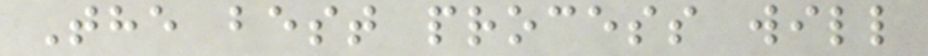The best process will
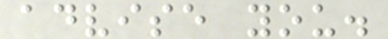advise you.
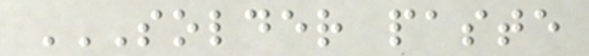SOLDER PASTE
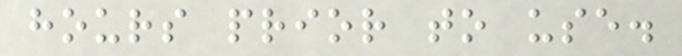hours prior to use.
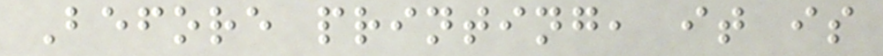Before printing, it is
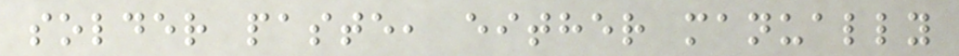solder paste, either manually
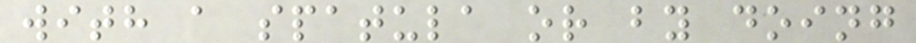with a spatula or by doing
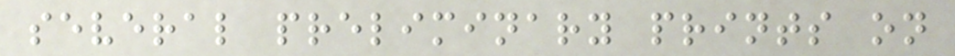several preliminary prints on
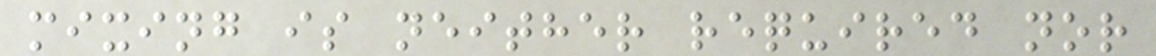mixing is neither required nor
